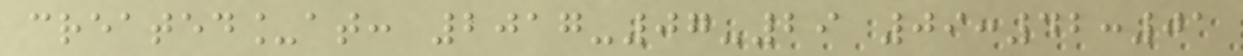created_at: 2017-07-29 09:42:01
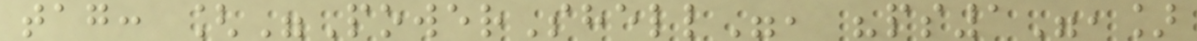tag: ["PowerShell", "ps1",]
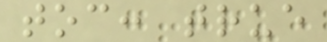toc: true
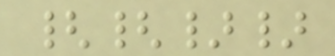{{}}
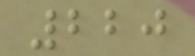220
